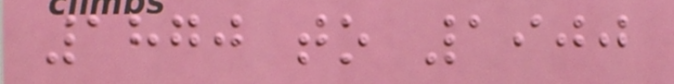1870 to 1900
